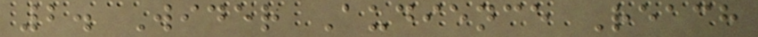2. Wider Audience Reach
